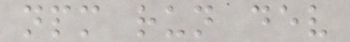npm run dev
